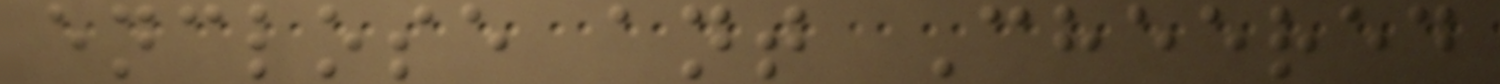enclose ant Cheered
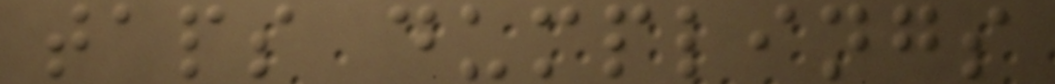taps dumplings
